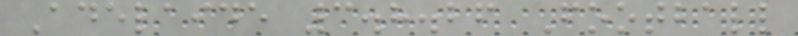Adelaide 3.8.26 Football
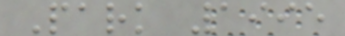Park 1995
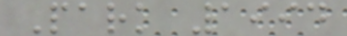Park 1994
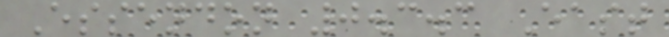Essendon 0.3.3 East
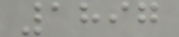1897
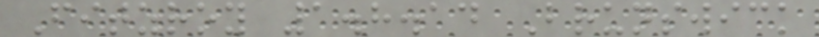Fitzroy 1.8.14 Brunswick
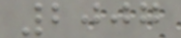2007
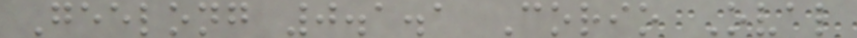Geelong 0.1.1 Corio Oval
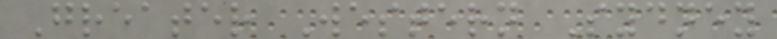Greater Western Sydney
